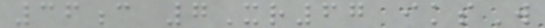36c 7Xr67 iksW
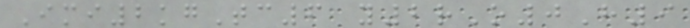Imi2kgTc6 y2rO0H9
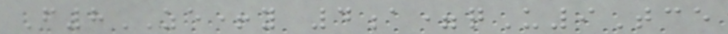F8ZE+y 4a=qU9Tce
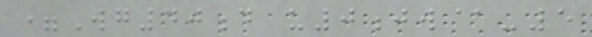=Wg40d u0jw@-5
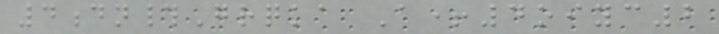4dn#Grqka A+4oiyc2
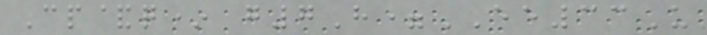Cp&q* g7H=EE33U
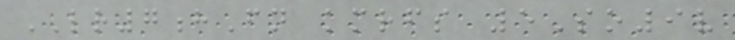LR7hFn kmrfs 5So9v
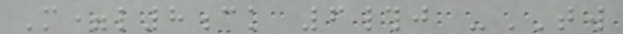M=l8ck 6#j -TW
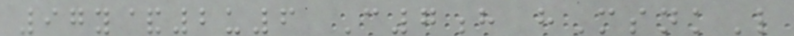97y&2u6 C7h hMsnkL
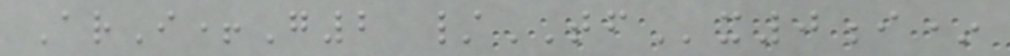ArI+G2 /TFx0i*
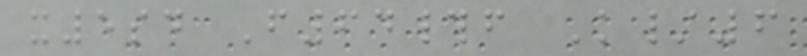x5sd F64#f K/6
